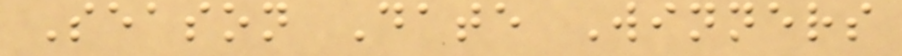Season Date Winners
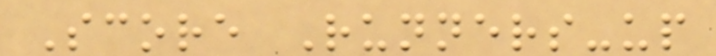Score Runners-up
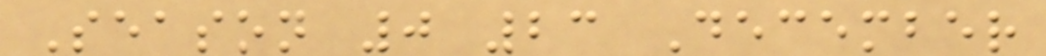Season 0 23 December
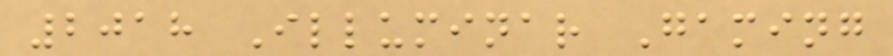2018 Illuminar Gaming
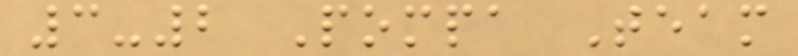3-2 Pompa Team
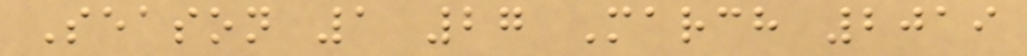Season 1 27 March 2019
